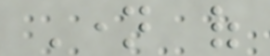Name of
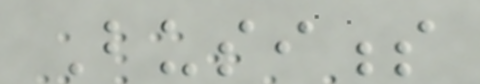Business
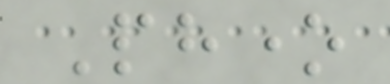Phone
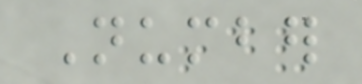Number
